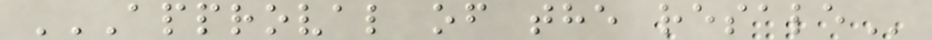APPROVAL OF THE RESALE
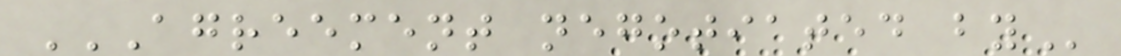AGREEMENT NEGOTIATED BY
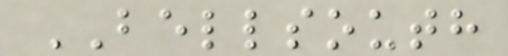BELLSOUTH
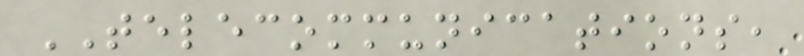TELECOMMUNICATIONS,
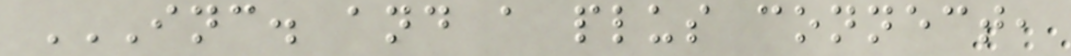INC. AND A PLUS CONNECT,
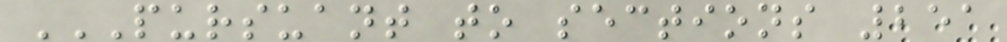PURSUANT TO SECTIONS 251
